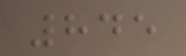845
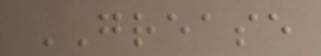GREASE
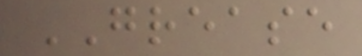GREASE
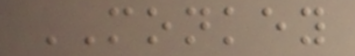MONKEY
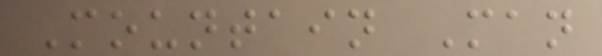Mountain Man
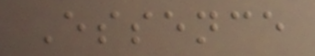Essence
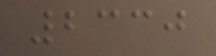2330
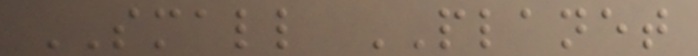SMALL PLANET
